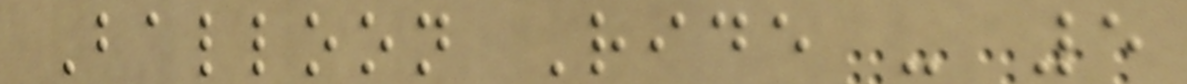Balloon Ride - 5
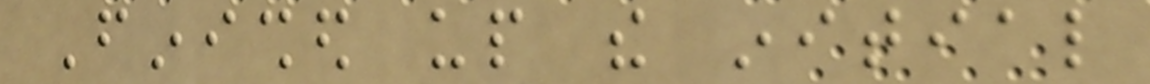Finished up the initial
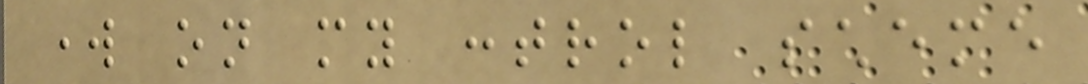work on my control scheme
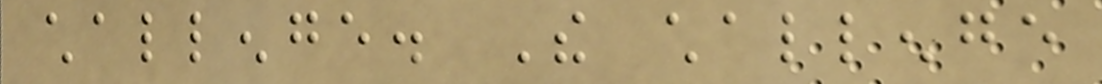challenge. The challenge
